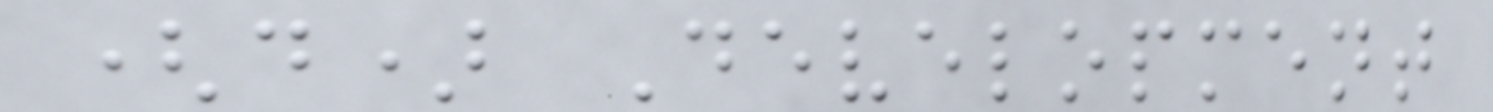(d) Development
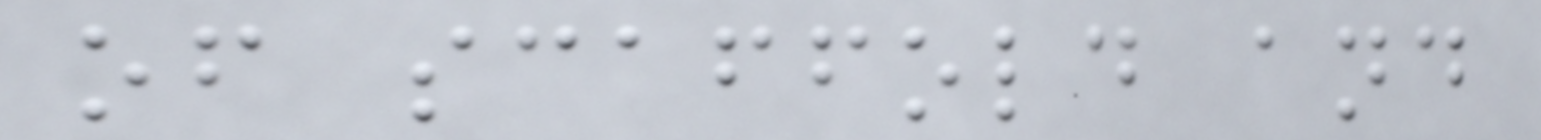of scaffold and
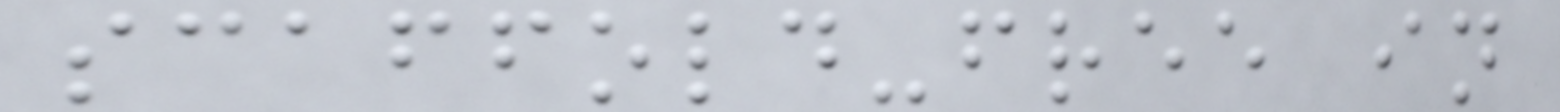scaffold-free in
